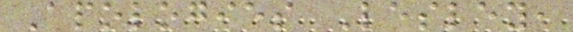Apologies Lesley,
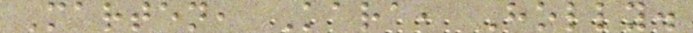Marten, Kara, Holly.
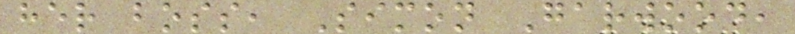her boss, Simon Garwood,
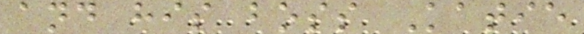and his boss Katie
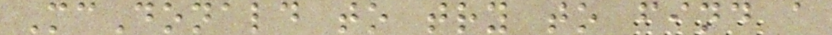McDonald to try to find a
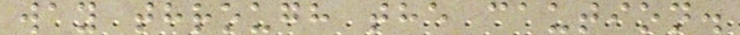way through the caution.
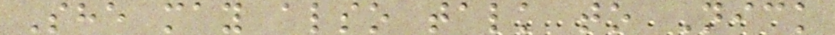She may also talk to Nick
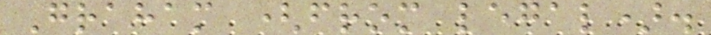Graham (from legal).
